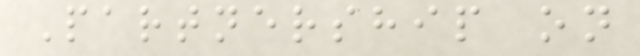Partnership on
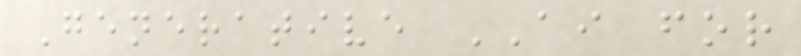Generative AI for
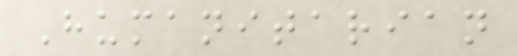Humanitarian
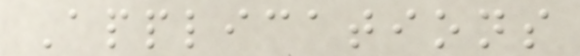Applications
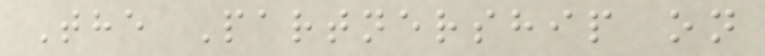The Partnership on
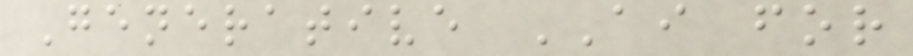Generative AI for
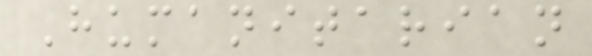Humanitarian
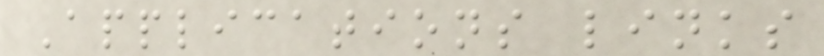Applications links
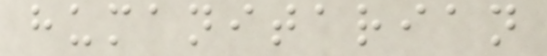humanitarian
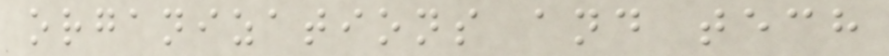organizations and tech
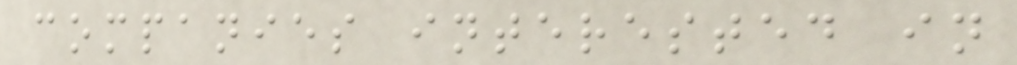companies interested in
